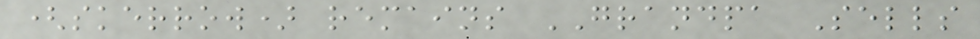(skerrow) remains GRANDPA Sells
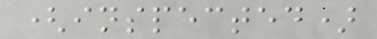(inspected)
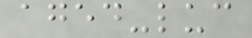aged-luc
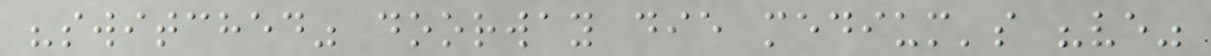"switched" doorway die medium's "ve"
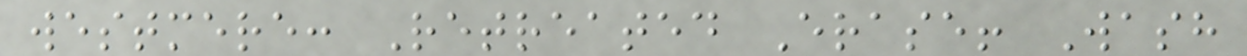westmere: Retreated Erase! Wash
